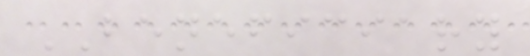BENEFICIARY
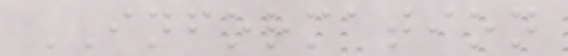INFORMATION
